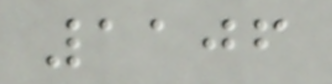1106
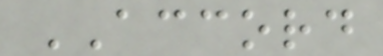ACCORD
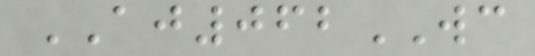AJ062WC
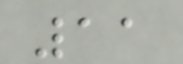11
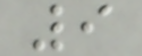9
